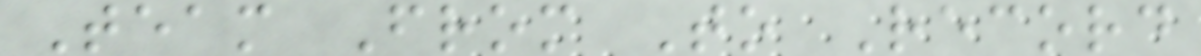Team From To Record
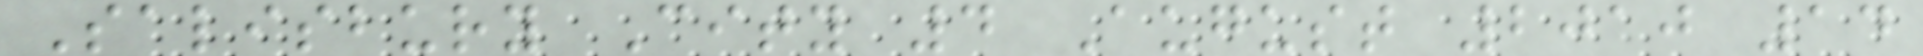Salisbury City 4 August 2010 14
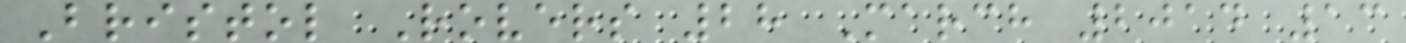Bristol Rovers 28 March 2014 13
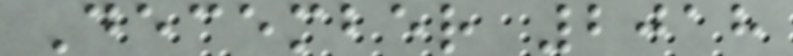December 2018
